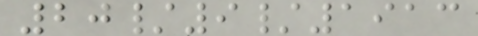20/9/1913
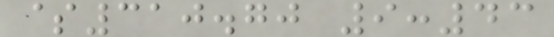$310.70 9:43
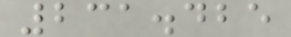231.425
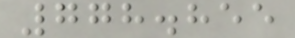778.855
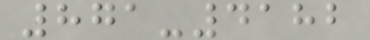871-4182
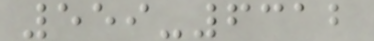559-6312
